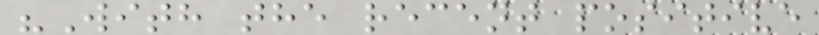"With the recent positive
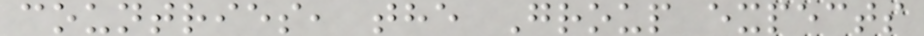countries, the Group expects
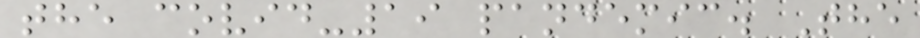the covid-19 pandemic. The
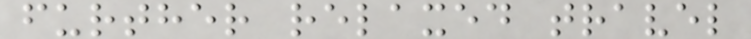further relaxed travel
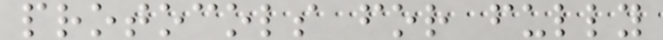protocols for fully
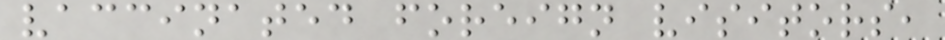vaccinated foreign visitors,
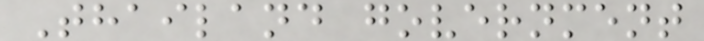Thailand government
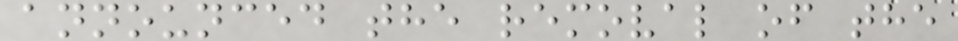announced the removal of the
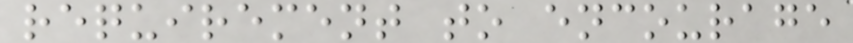requirement to encourage
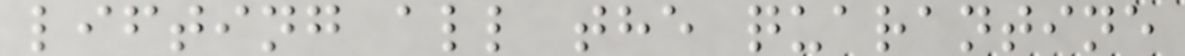lifting all the quarantine
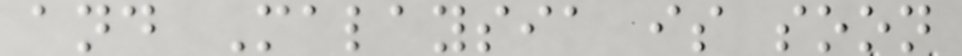and Malaysia is soon
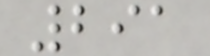291
